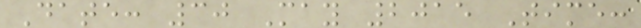Date: 30 May 2015 Time:
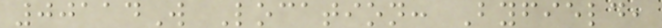00114W Location: Byfield,
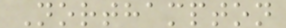Northampton
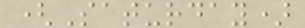(Saturday)
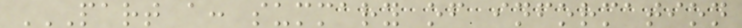PART A: SUMMARY OF INFORMATION
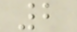2
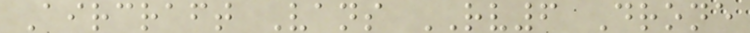Aircraft Vans RV6 Drone
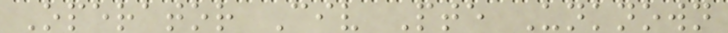Operator Civ Pte Unknown
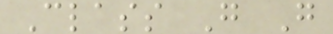Class G G
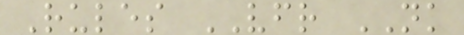Rules VFR NK
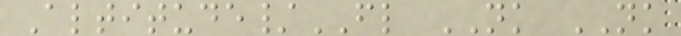Altitude/FL NK NK
